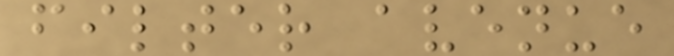filter avenue
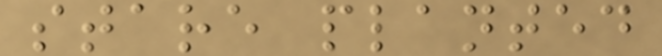stare planted
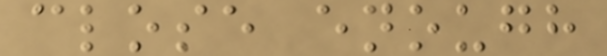close enough
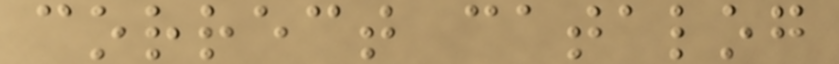correct catalog
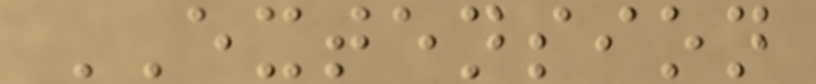EXTENSION
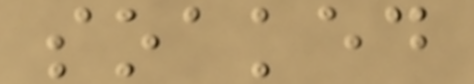soaked
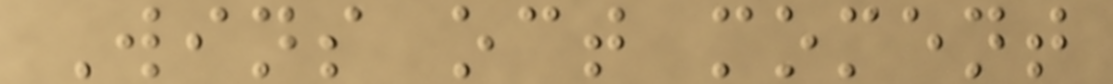Wins oct moment
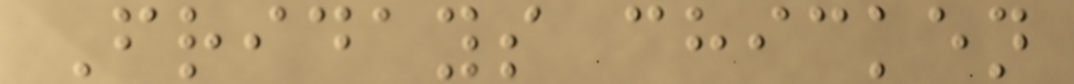Fridays chicken
